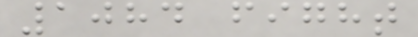1084 fight
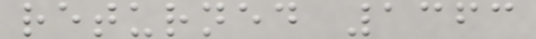returned 1363
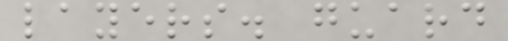layers. guard
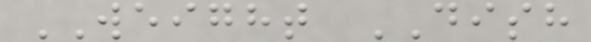WEIGHT DISH
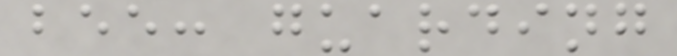bee: guarding
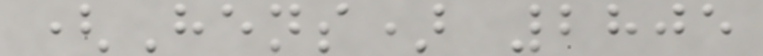(Hens) 2805
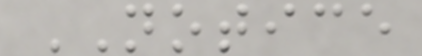NOTICE
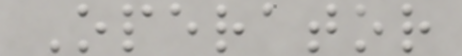Operator
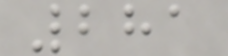281
